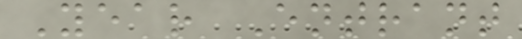Year Entrant
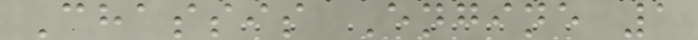Chassis Engine 1
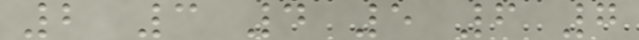2 3 4 5 6 7
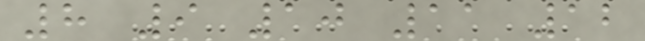8 9 10 11 12
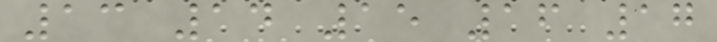13 14 15 16 17
